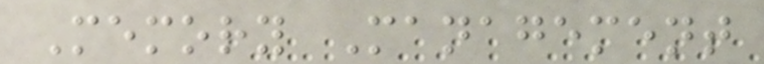Memory Management
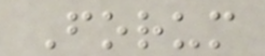Forum
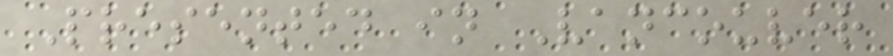Presented in Vancouver
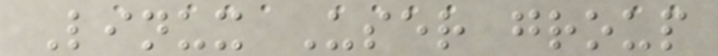Linux User group
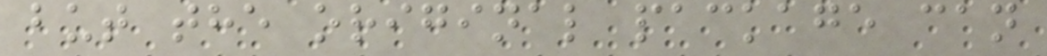but the original package can
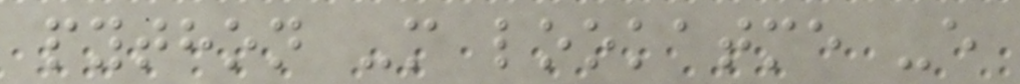python -m lookatme -e
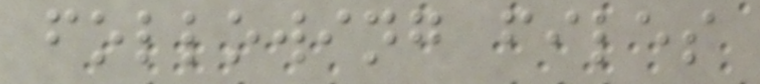following files
